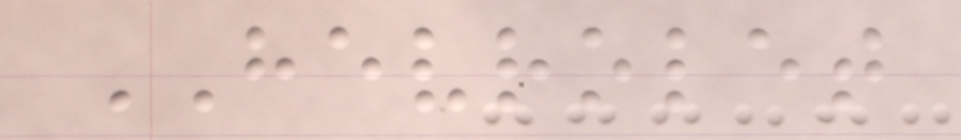HEVROLET
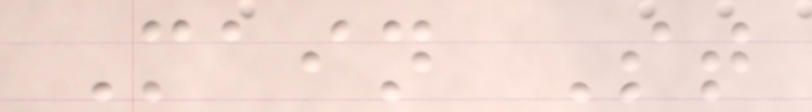Main St
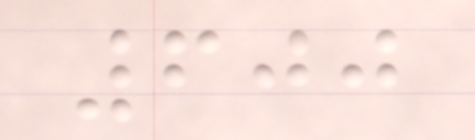600
